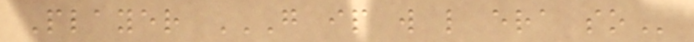Player G IP W L ERA SO
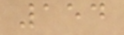154
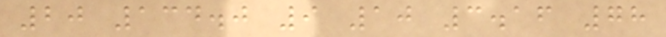20 134.0 9 10 3.16 78
